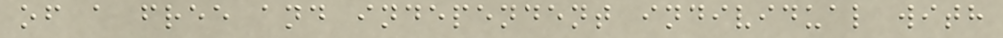of a free and independent individual with
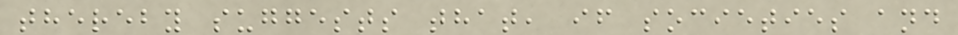thereby suggests that, if societies and
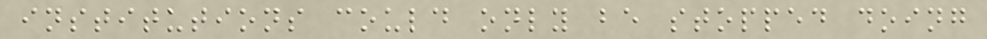institutions could only be stopped doing
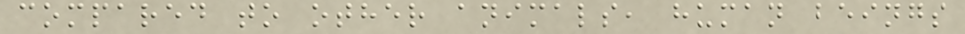compared to other animals, human beings
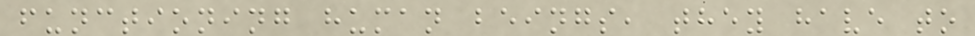functioning human beings, they have to
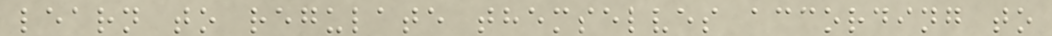learn to regulate themselves according to
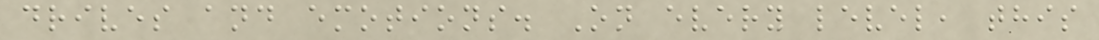drives and emotions. On every level, this
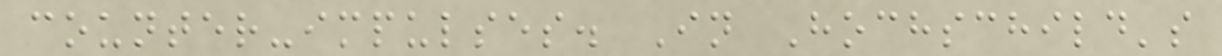counter-impulses. In Hochschild's
